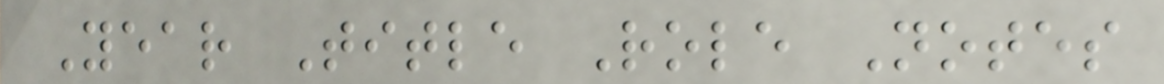Year Title Role Notes
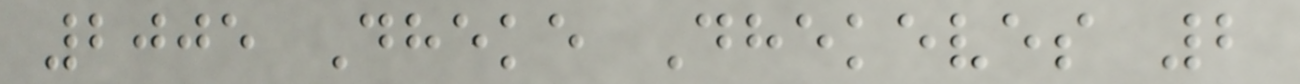2005 Dheke Dhekeves 2
